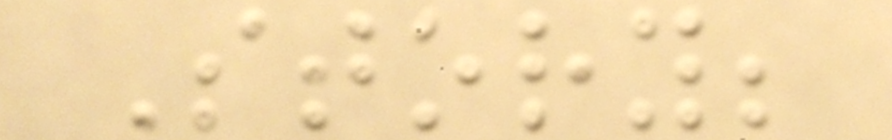Story;
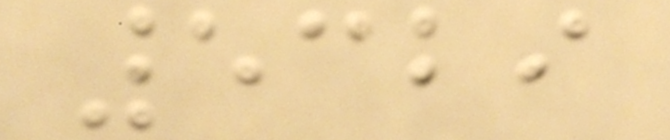5329
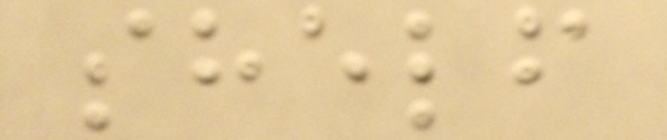shelf
